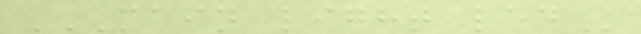MAIN LIGHT LED
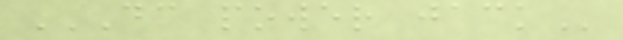DC POWER JACK
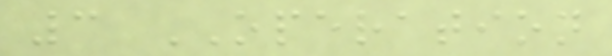3 OPERATION
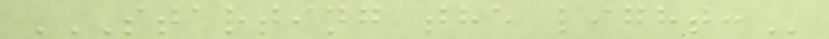STARTING THE LIGHT:
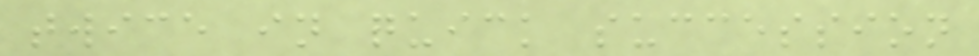twice in quick succession
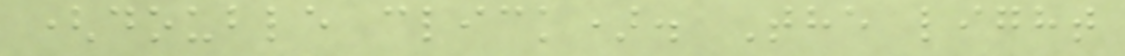(double click). The light
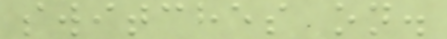switches on.
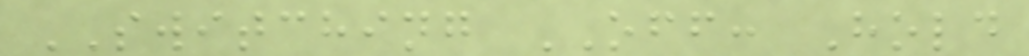SWITCHING OFF: Hold
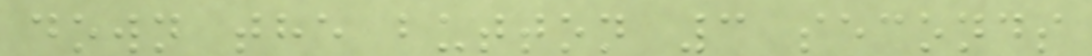down the button 3 seconds
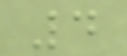4
